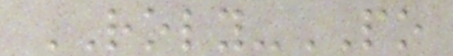ROLY-PO
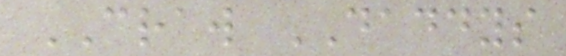CRAW DADDYS
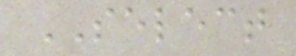SELECT
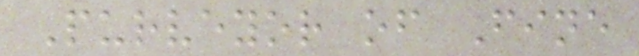Purveyor of Fine
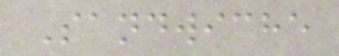Sandwiche
